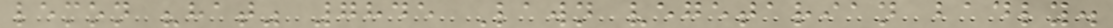lemon "hat" 7845 Lawn vegetarian badly.
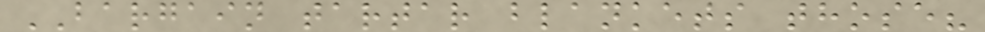BARGAIN tartar blankets those?
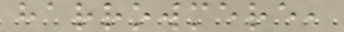harrowmere,
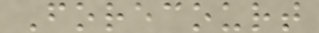Forecourt
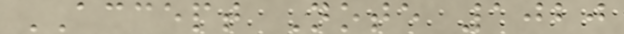ACCEPT Note 1020
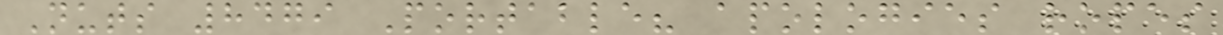Nuts 8479 Portable? apologies ropes
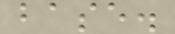base.
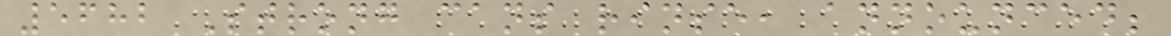5682 Strong cans rinse, announced;
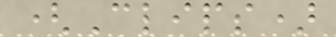(Clips)
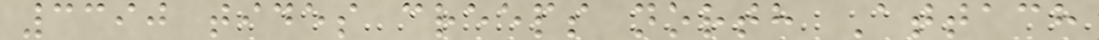3390 tides creeps north Attach
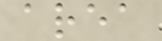area
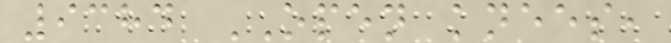9384 OPEN knees,
